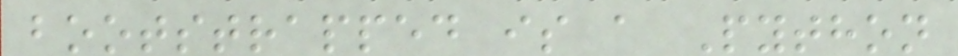bootstrapped is a Python
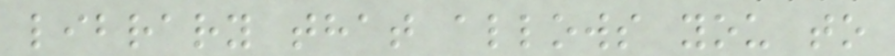library that allows you to
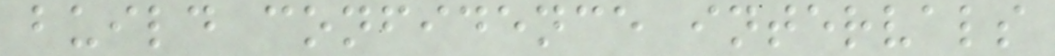build confidence intervals
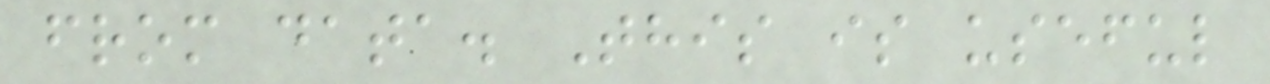from data. This is useful
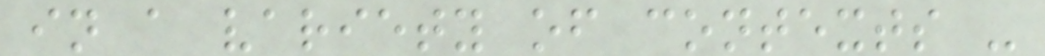in a variety of contexts -
